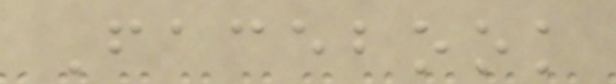Facebook
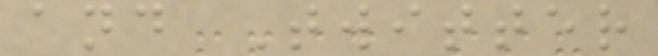and Twitter
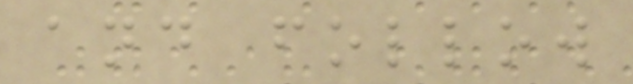and follow
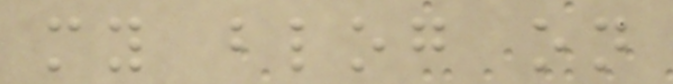my blog on
